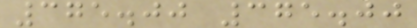375.00 375.00
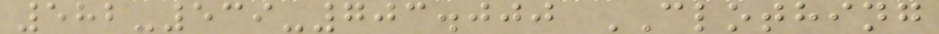582-539-703.000 CLOTHING
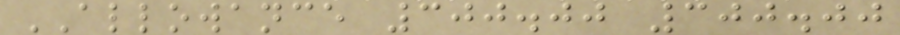ALLOWANCE 300.00 300.00
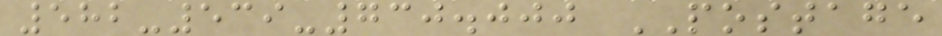582-539-730.000 POSTAGE
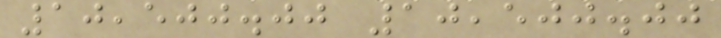10,500.00 10,500.00
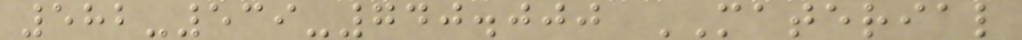582-539-740.000 MATERIAL
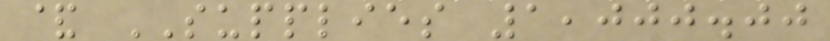& SUPPLIES 1,000.00
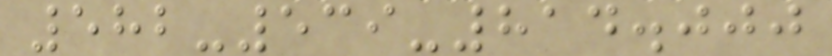582-539-814.000
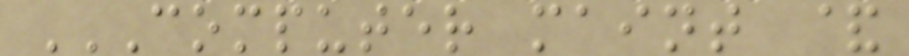COMPUTER MAINT &
